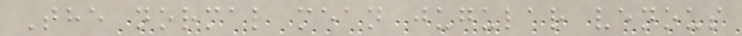The normal mean jugular venous
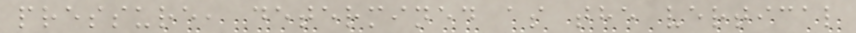pressure, determined as the vertical
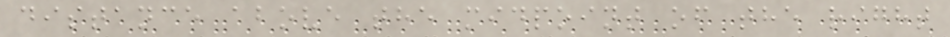distance above the midpoint of the right
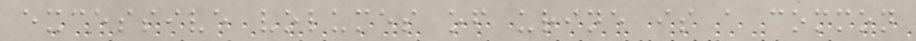excessive volumes of urine is a common
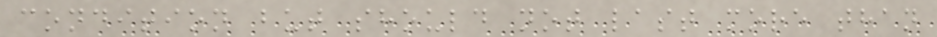condition but should not last more than
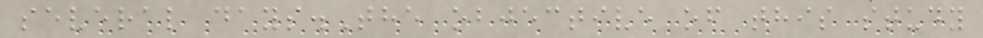several days.The objective of this study
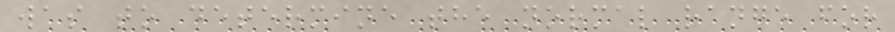was to determine the normal range for
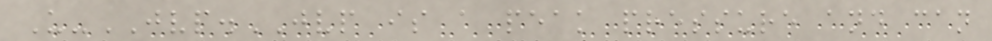U-JVP.JVP is a peak pressure and can
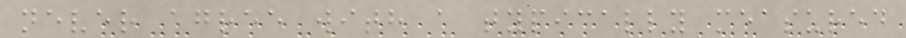never agree with a typically measured
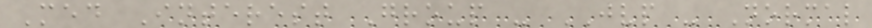Med Interest Group - JVP - Normal
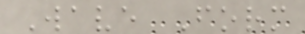Wave Form
